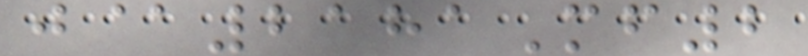j@2181Mf2
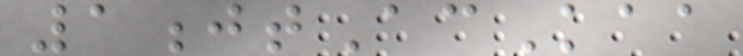1jtAcKaa
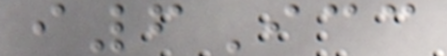i6Icc
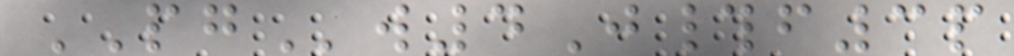PGw4J#f3p
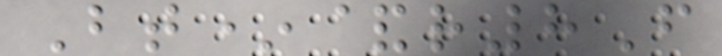Bt*&r8F
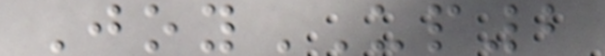JoyUP2
